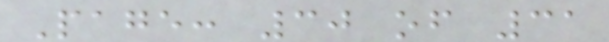Page: 30 of 31
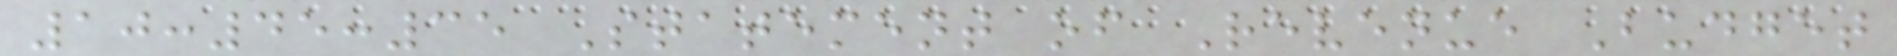10:45:35 Statement of Revenue Budget
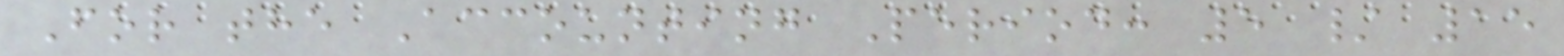For the Accounting Period: 5 / 15
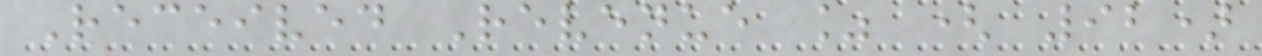Received Revenue % ( 92)
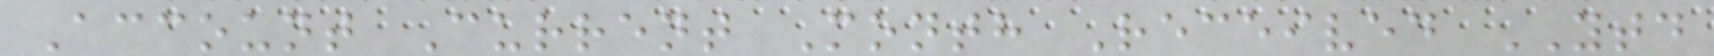Account Current Month Received YTD
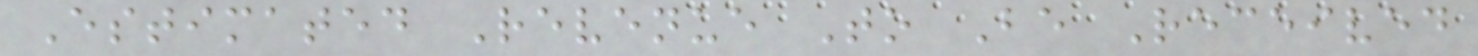Estimated Revenue To Be Received
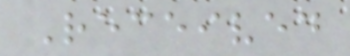Received
